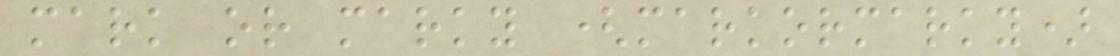mark or marky (markormarky)
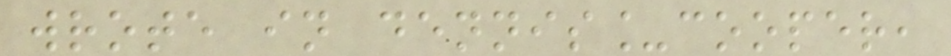wrote in dennis_cooper,
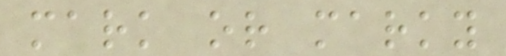mark or marky
